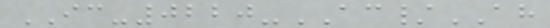IC-0220-AC/AH
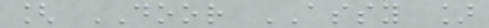[ DOOR ASSY ]
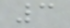3
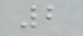2
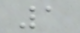1
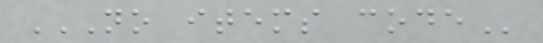NO ITEMS CODE
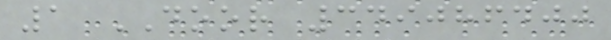1 DOOR 349086400
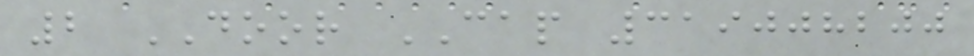2 DOOR CAP 319008200
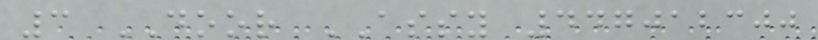3 DOOR ASSY 447012300
